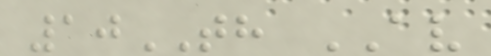10TH AV
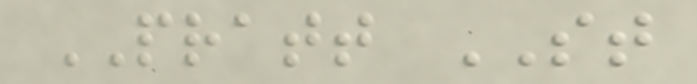PRATT ST
